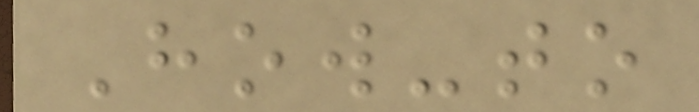How-to
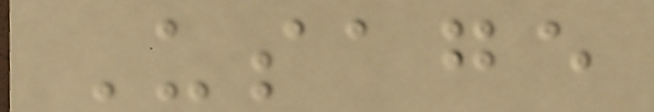Usage
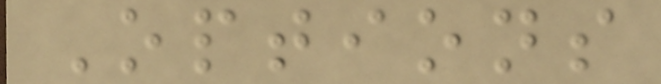Options
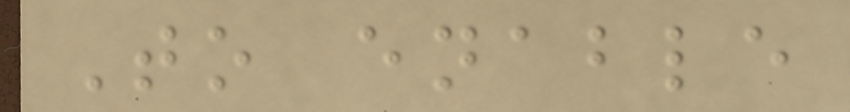To enable
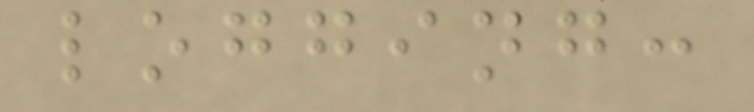logging:
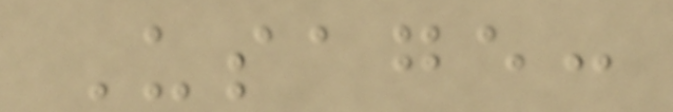Usage:
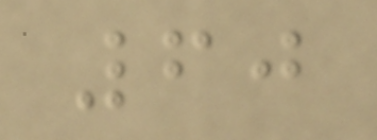60
